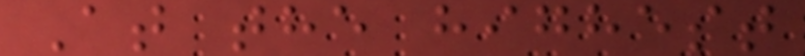At the highest
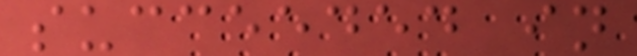succeeded in
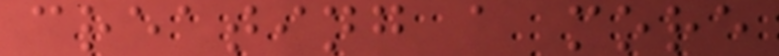creating a more
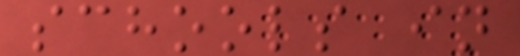schools in
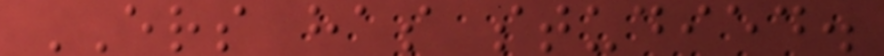ERS has studied.
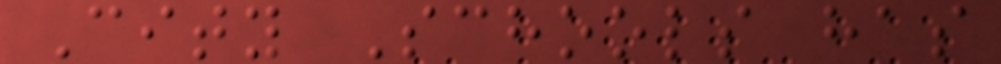City Schools has
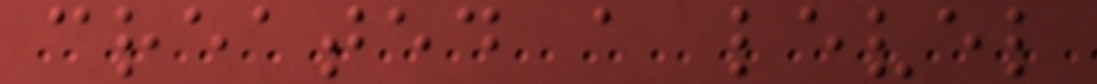created a level
